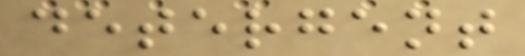detergent
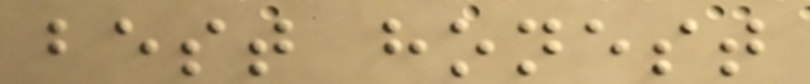best honest
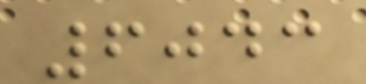6043
